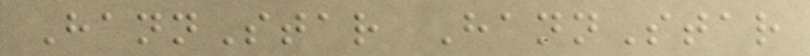HannStar HannStar
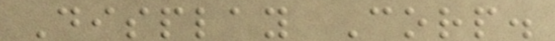Display Corp.
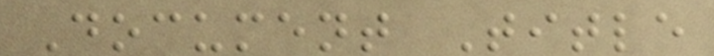Document Title
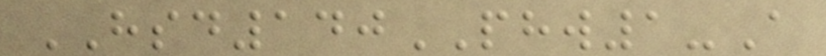HSD140PHW1-A
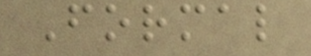Formal
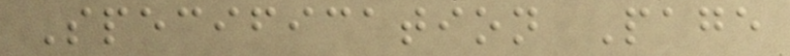Specification Page
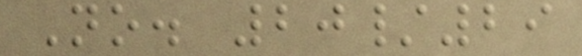No. 20/29
